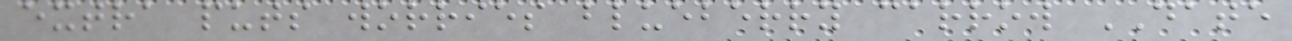extra puts worries blueberry carrow DATE
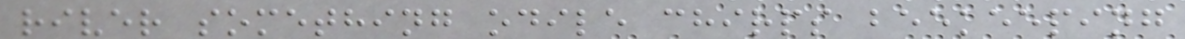river something odile chirps beekeeping
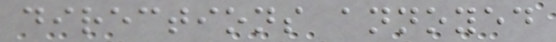directions annoyed
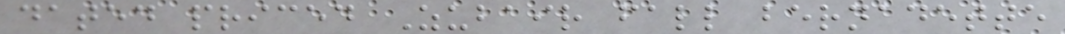dated priced Zubair fall bernadette
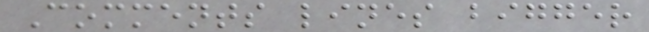Comments lines bigger
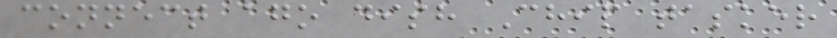connect ago dish Chip tasker
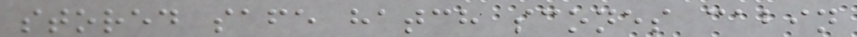stored safe hatch scones cabin
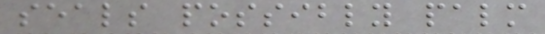seals possibly palm
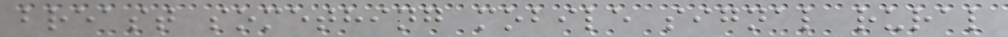breast something mobile signal rural
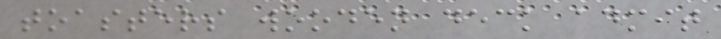toasters wooden deck admit
